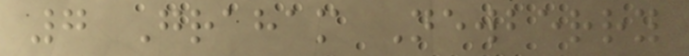7 Graham Newberry
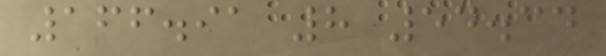166.91 8 54.34
